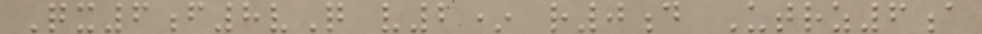Qx6f8vQ v2* r0d Utrz6a
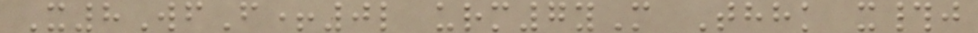X8WfF+0l urm7yM Thhk x#j
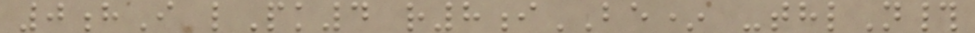0hI lPk4 r8iBE* -thlN#
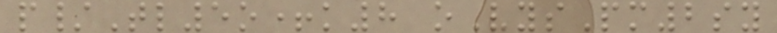p/Tl5o+k8 oVysPm2sy
